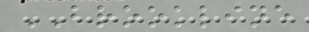BROOKLINE
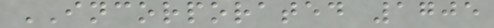INCORPORATED 1705
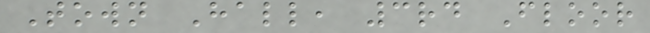Town Hall, 3rd Floor
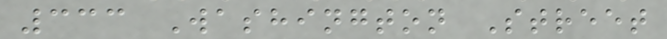333 Washington Street
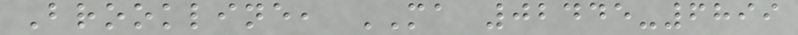Brookline, MA 02445-6899
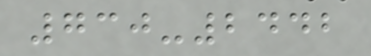730-2442
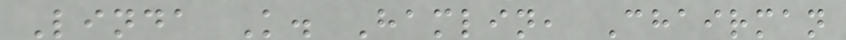Linda K. Hamlin, Chairman
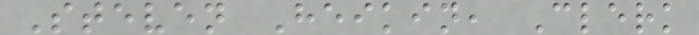Steven Heikin, Clerk
